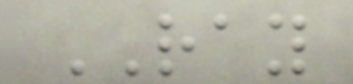RAY
